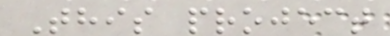This project
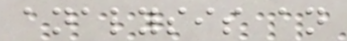analysis an
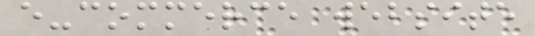e-commerce website
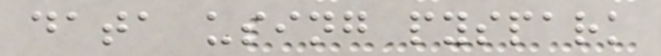data using pyspark
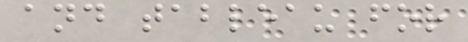and tableau for
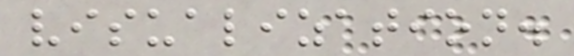visualization.
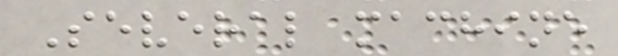Several machine
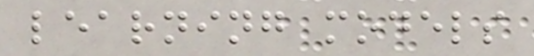learning models
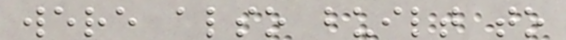were also built to
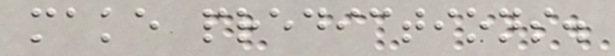make predictions.
